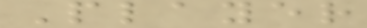Player
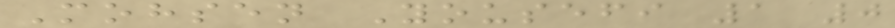Mohsen Yousefi 1 0
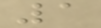1
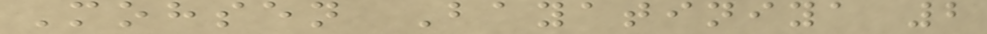Mohsen Bayatiniya 2
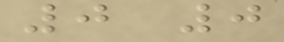0 0
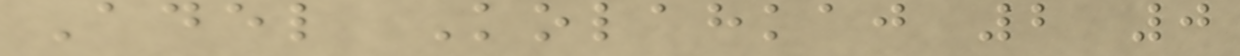Adel Kolahkaj 2 0
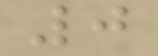0
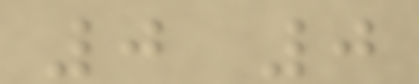0 0
